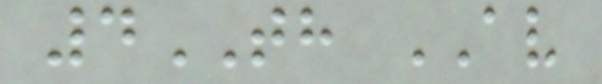4TH AV
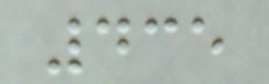435
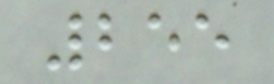255
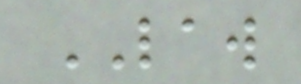LAW
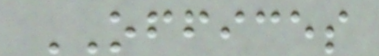OFFICES
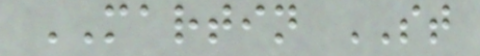MARTIN ST
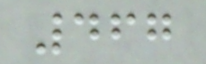467
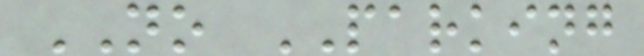NO PARKING
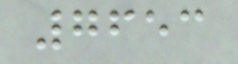7653
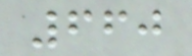660
